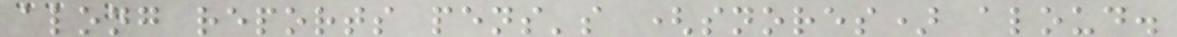along reports pens's (snores) aloud.
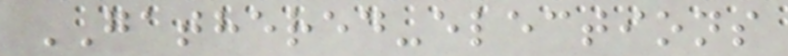GATHERED-elections
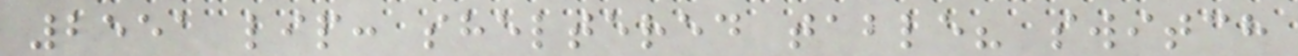2551 lip: sheltered table? switch
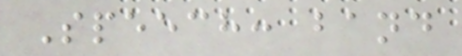Speech: band
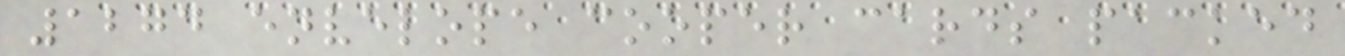1274 envelope cooper cards packed
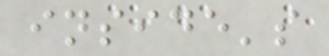inside's
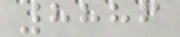8886
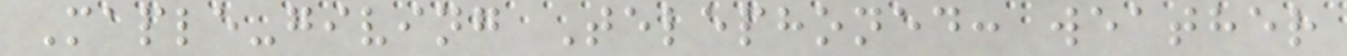Maple-giving Telephoned: weather
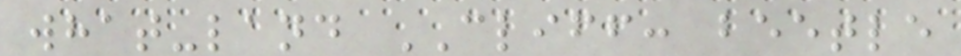what-land CLIFF: beetle
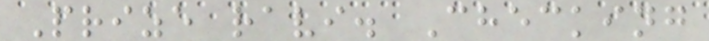Prize ravi. Checking
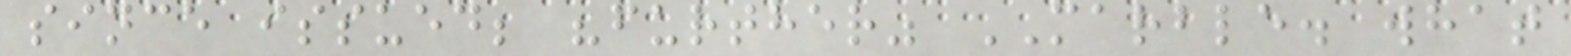since issued; "further" MARBLE. what
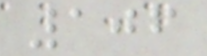106
